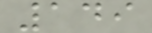149
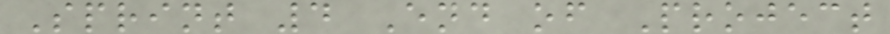Sprint 4 End of Project
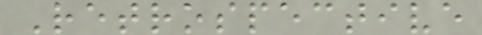Retrospective
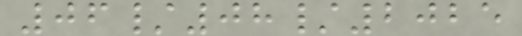06/08/2025
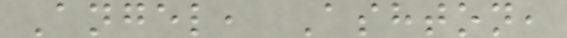Angel, Ashton,
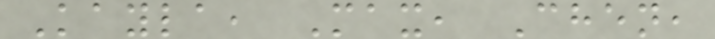Kayla, Max, Chen,
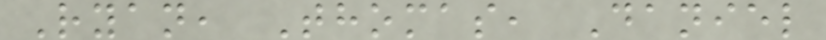Ryan, Thomas, Daniel
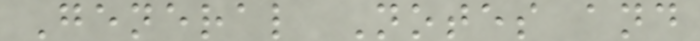General Notes and
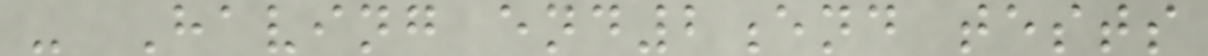- Having end2end tests
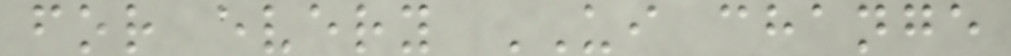for every UI change
